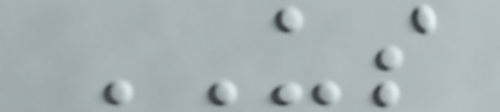US
